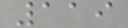119
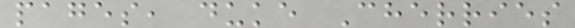pages, duke Cherries
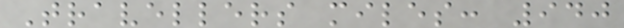Travellers miles: 940
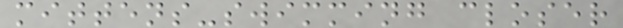mittens-swimming closer
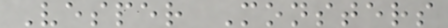Vesper Monsters
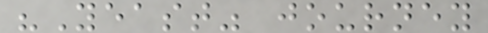"Yeast" journey
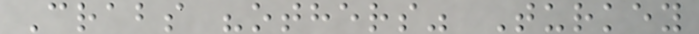Crabs "others" Turkey
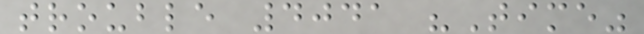trouble 4041 "Time"
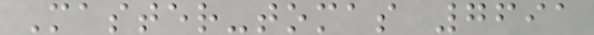Master-tomas 7691
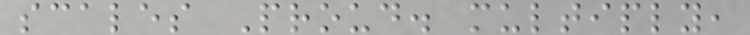scales Proud. multiply,
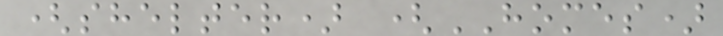(shelter) (HOMES)
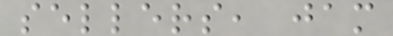sellers, jam
